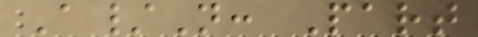A/N: Part
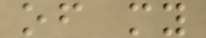of my
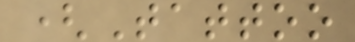(Tattoo
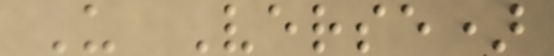U Verse)
